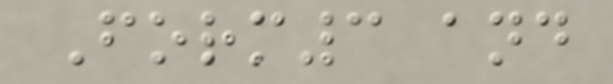Form3 and
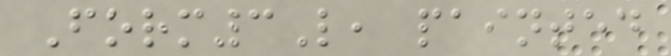Form3L, painted
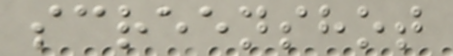screenshot
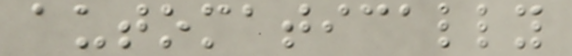automatically
